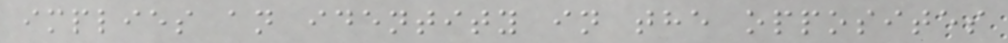implies an identity in the opposites
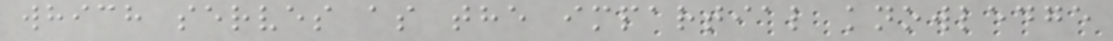which serves as the impartial knowledge
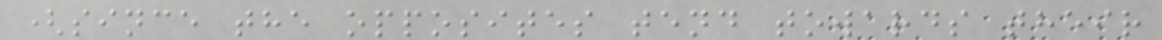(since the opposites tend towards their
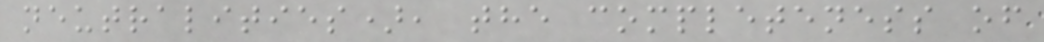neutralities), the completeness of
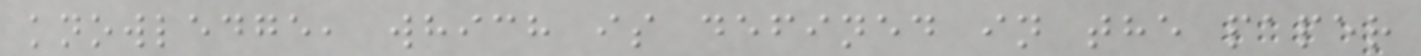knowledge, which is defined in the paper
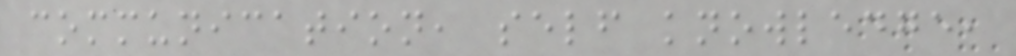communication, self knowledge,
